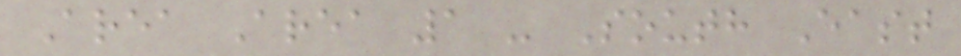Area Area 1 - South East
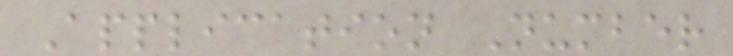Application Number
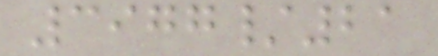3977/21
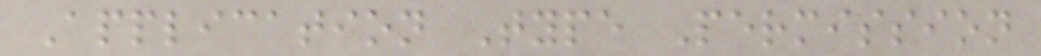Application Type Permission
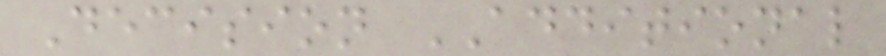Decision ADDITIONAL
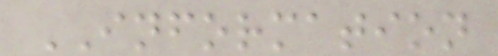INFORMATION
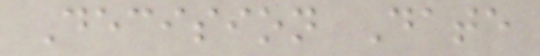Decision Date
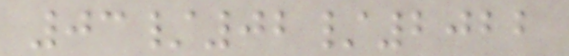03/02/2022
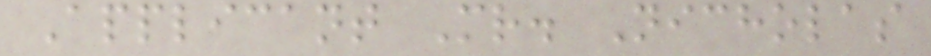Applicant Mr. Nicholas
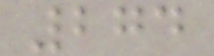274
